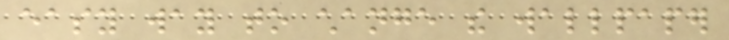easy way to change the wallpaper
